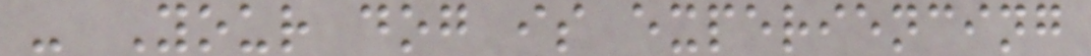- Your dog is experiencing
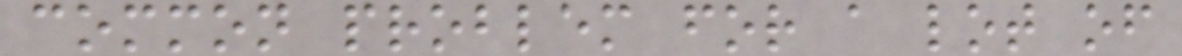common problem for a lot of
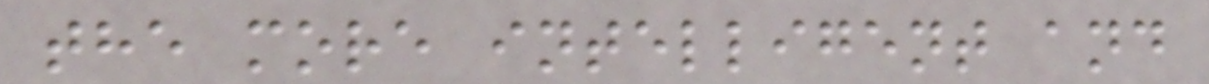the more intelligent and
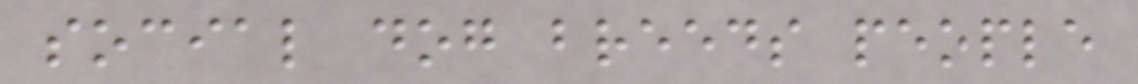social dog breeds people
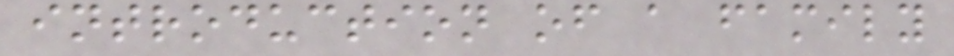introduction of a family
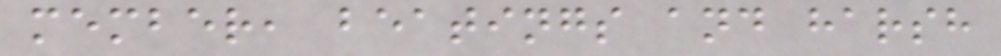member, beatings and harsh
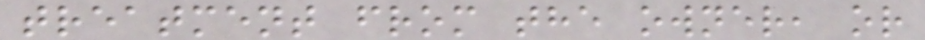treatment from the owner, or
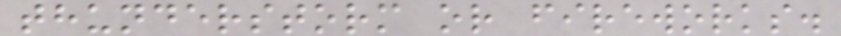thunderstorm or fireworks.
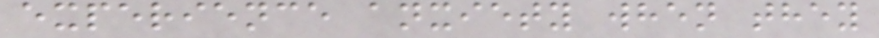experience anxiety when they
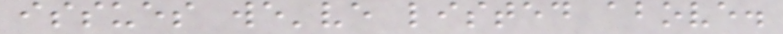issues we've listed above.
